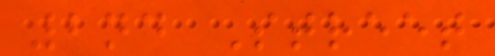2nd Street
